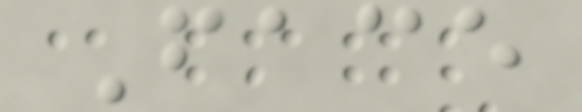Face
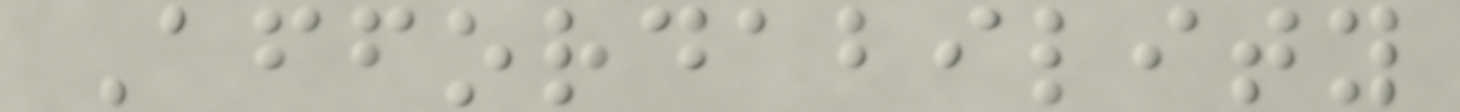Affordability
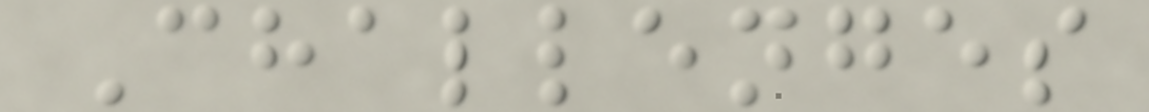Challenges
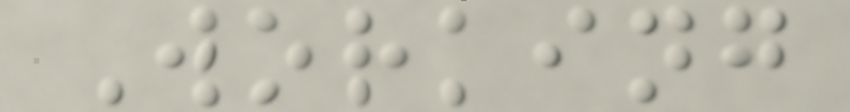Working
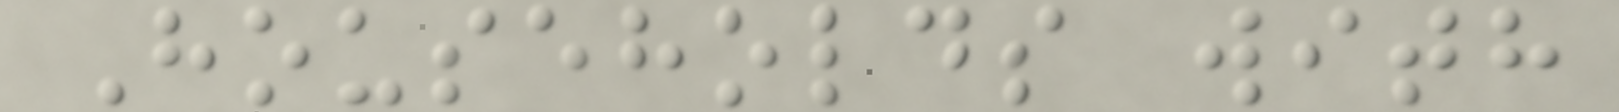Households with
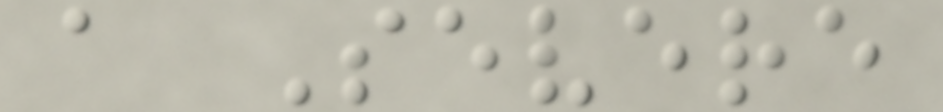a Severe
